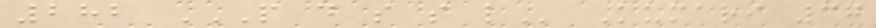282 P D S S L Kumari 37
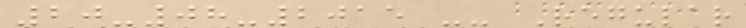20-08-2015 -- Regular
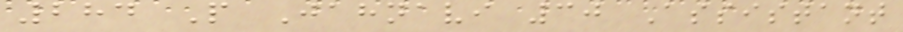284 P Jahnavi 30 Assistant
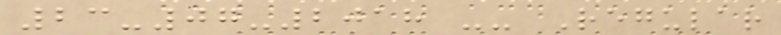23-07-2018 -- Regular
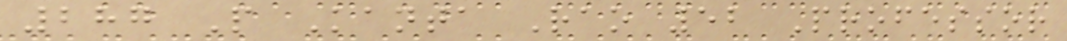287 P Kanta Rao 52 Professor
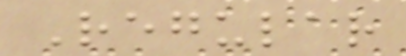Regular
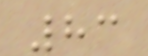83
